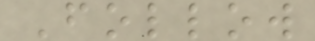Follow
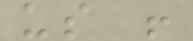us !
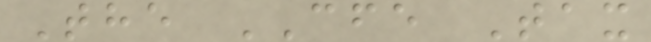The CFE Tax
